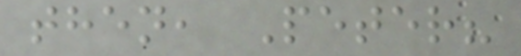then, Peter?
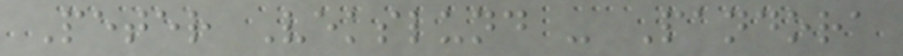Peter Vekslund - Pandora
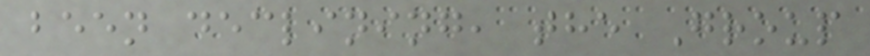been declining, the Group
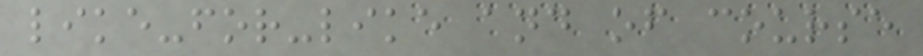like-for-like and of course
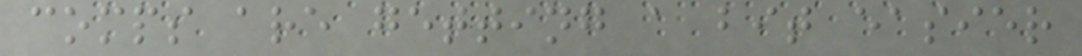comps are getting a bit easier
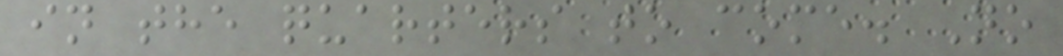in the quarters to come. No
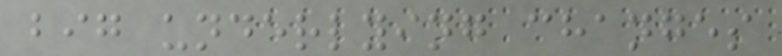big underlying changes
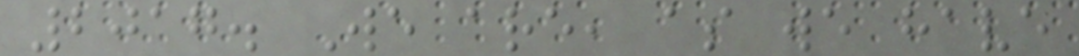2017. We are, as we have
